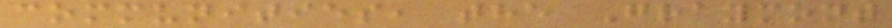communities, the Graymont
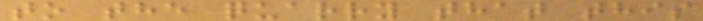to the quarry that this
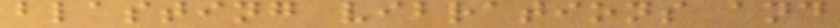blasting vibrations and
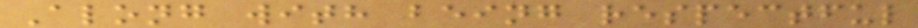Along with being respectful
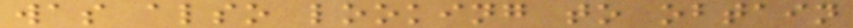was also looking to obtain
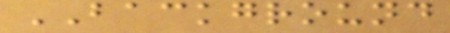BACKGROUND
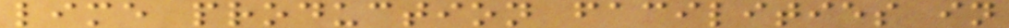lime production facilities in
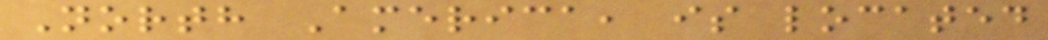North America, is located
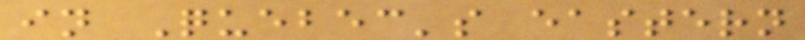in Quebec's eastern
